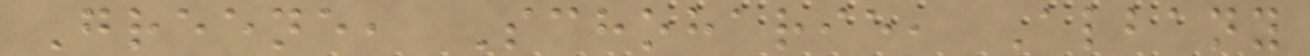Greene, Schoharie, Albany
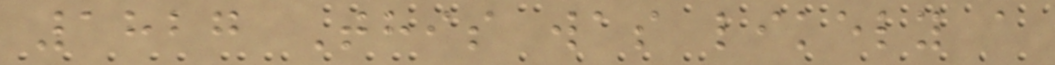1827 This was likely a
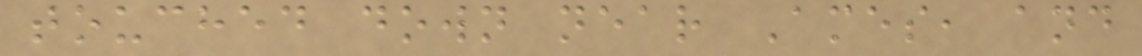touched down near Ames, and
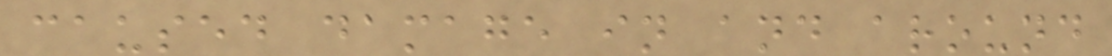caused damage in and around
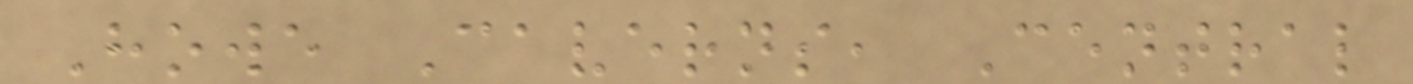Howe Caverns, Central
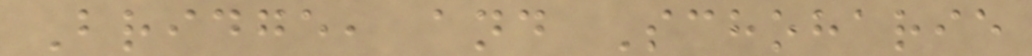Bridge, and Schoharie
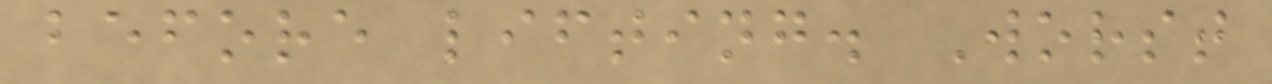before lifting. Worst
